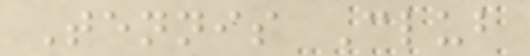Tennis Club
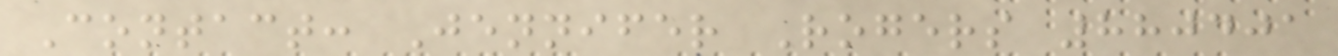Contact: Jennifer Rogers 880401
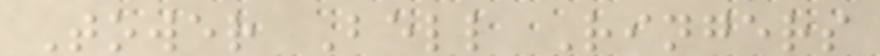Tower Bell Ringers
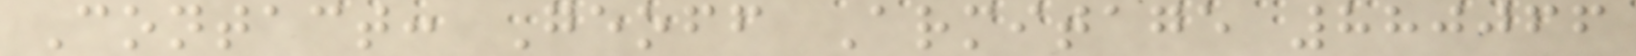Contact: Geoff Armitage 880066
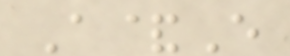A&E
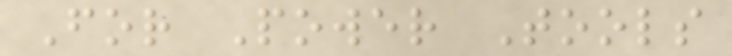For Power Tools
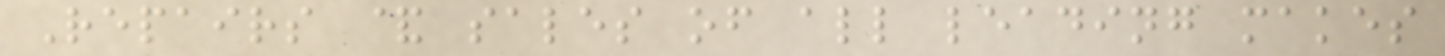Repairs & sales of all leading makes
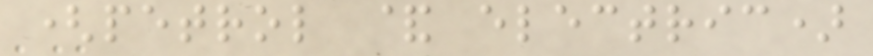(petrol & electric)
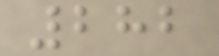282
